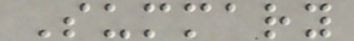Summary
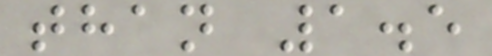than 1.5
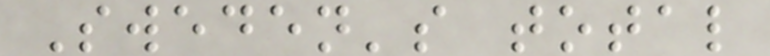Sweden's total
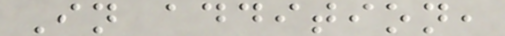In addition,
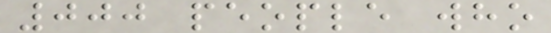000 people who
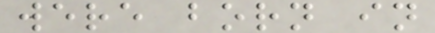were born in
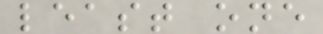least one
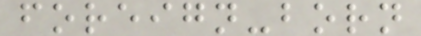foreign-born
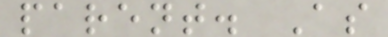parent. As
